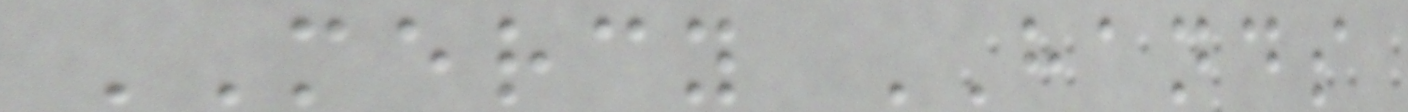MERCY HANDS
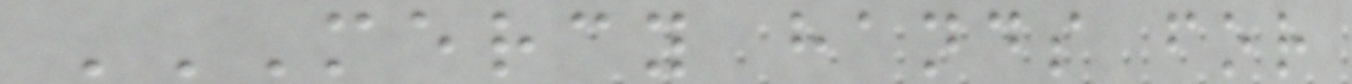MERCY HANDS FOR
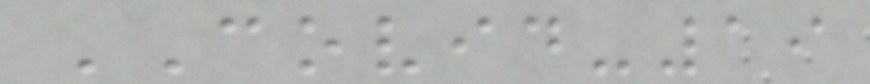COVID-19
